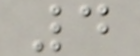4
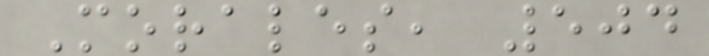Morales, 504
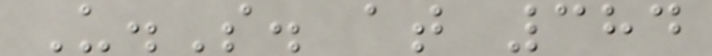U.S. at 384
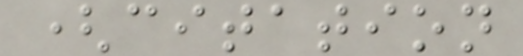(citation
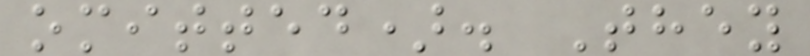omitted). They
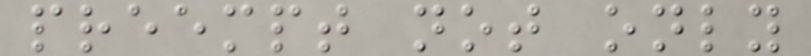preempt not only
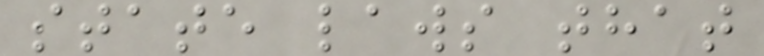state laws that
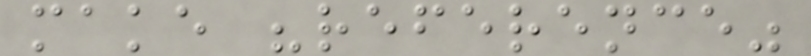make "reference"
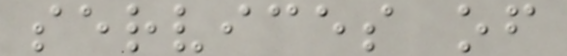services of
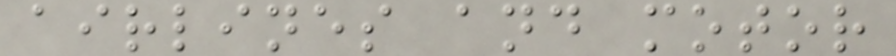airlines and motor
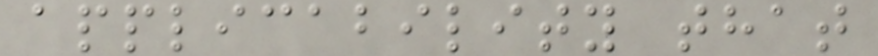applicability that
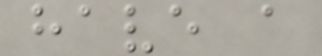have a
